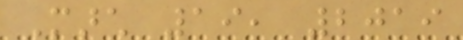March 19, 2019
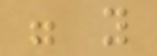were you
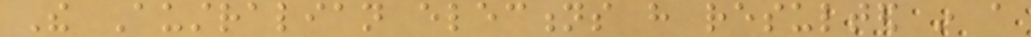The Australian elections have resulted in a
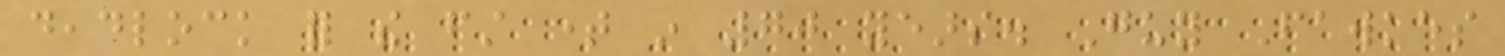deadlock for the first time in 70 years. Guy Fawkes
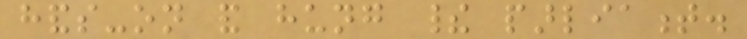hands-on and hung their parliament.
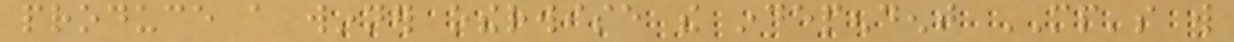produce a winner otherwise the independent MP's will
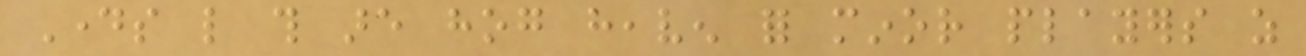Days like this are hog heaven for minor players as
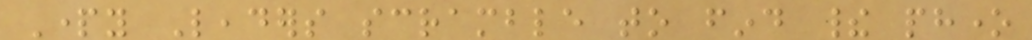Party Leaders scramble to find their phone
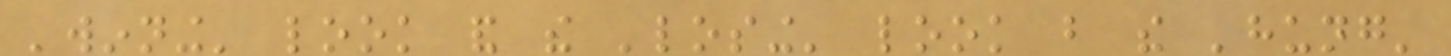'winning' look and the 'losing' look but the 'hung'
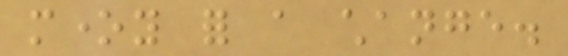money for a change.
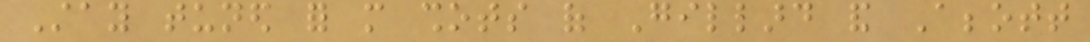Stay tuned for more shots of Gillard and Abbott
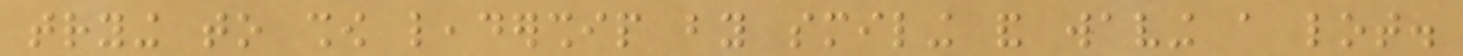trying to show leadership by smiling and waving a lot.
